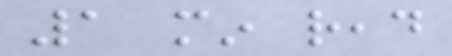1 min read
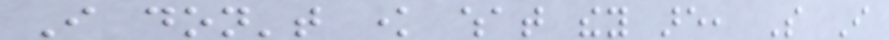I don't know what they are, So I
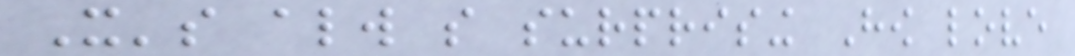It's always so surprising How love
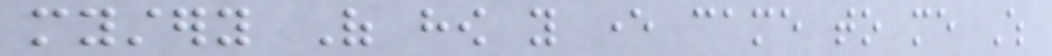mystery Of how you ever came to me Which
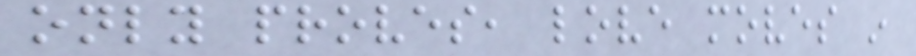only proves, love moves in
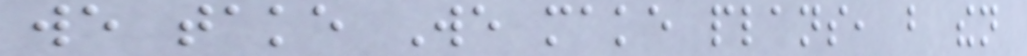we take We make plans, but then
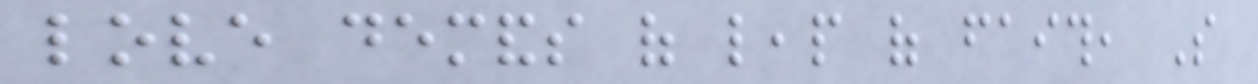love demands of leap of faith, So
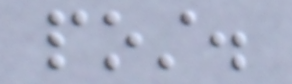post.
